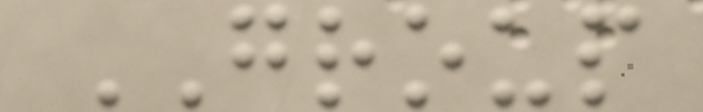GROUP
